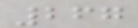267
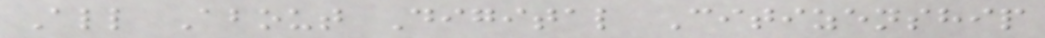All About Digital Citizenship
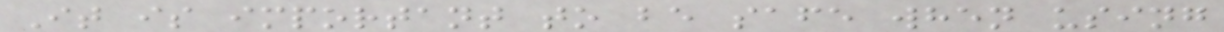It is important to be safe when using
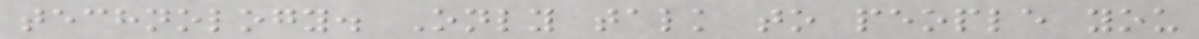technology. Only talk to people you
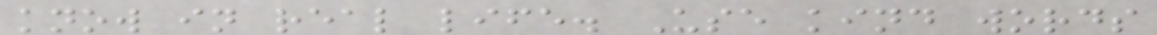know in real life. Use kind words
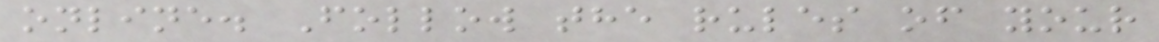online. Follow the rules of your
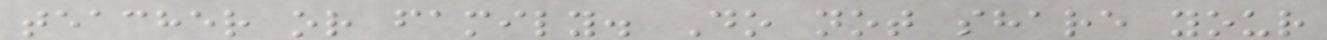teacher or family. Do not share your
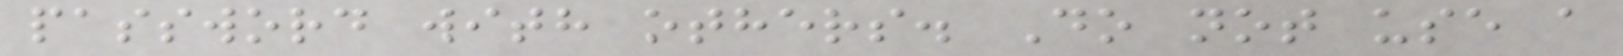password with others. Do not use a
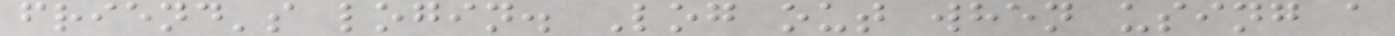friend's login. Log out when using a
